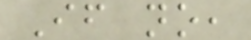If no,
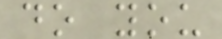do you
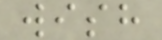wish
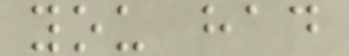you had
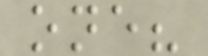one?
